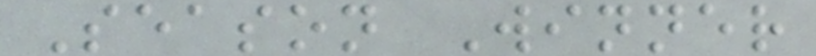Season Winner
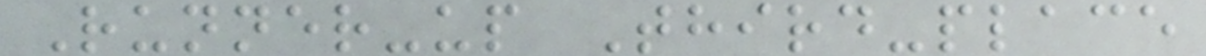Runner-up Third-place
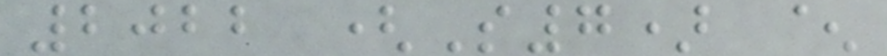2022 (S7) ^
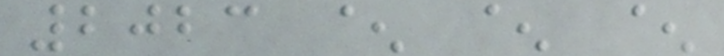2023 ^ ^ ^
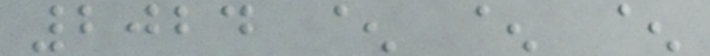2024 ^ ^ ^
